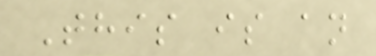This is an
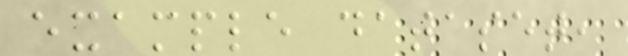example dataset,
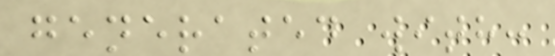generated with:
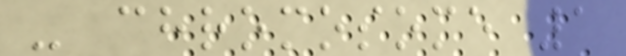- chromosome 1
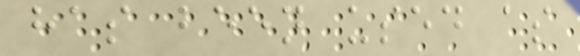has been used as
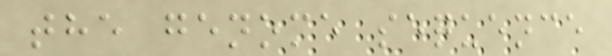the genome sequence
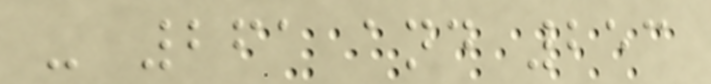- 261 and 253
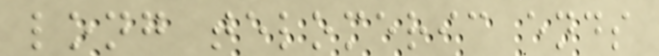long telomeric ends
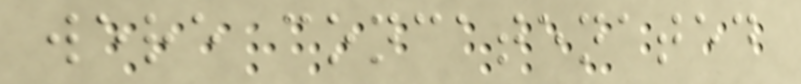were concatenated
